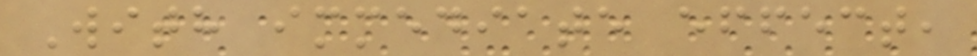With immediate effect,
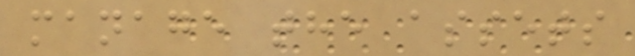manage the assets
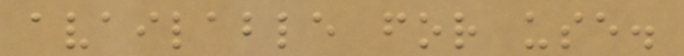available for use.
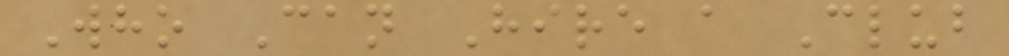Who Can Hire a Club
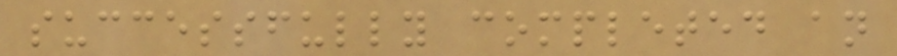successfully completed an
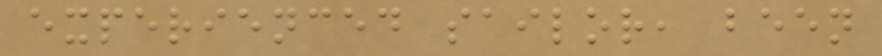experienced sailor, been
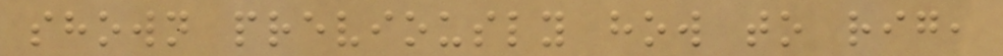shown previously how to rig,
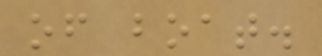of boat.
